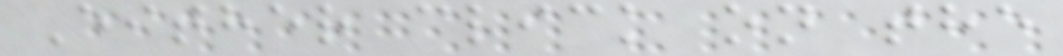Either click on the
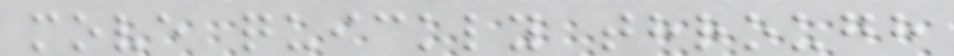move quickly through
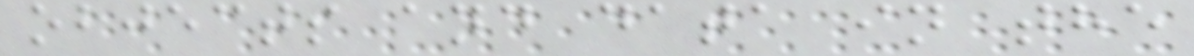objects and data in the
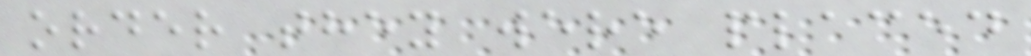order they were placed
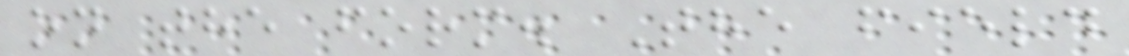on the form. The field
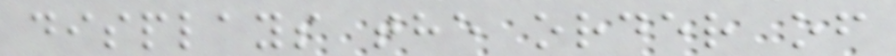displays the order of
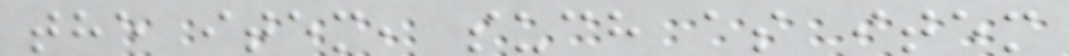the item, such as item
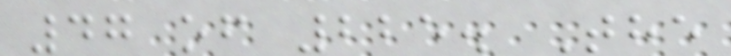47 of 225. The
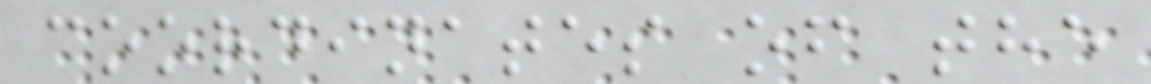coordinates of the
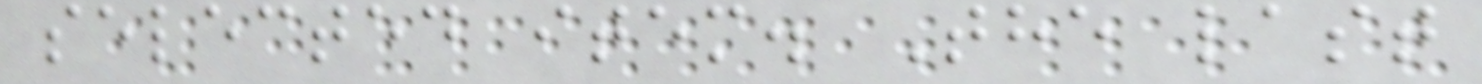selected item. The last
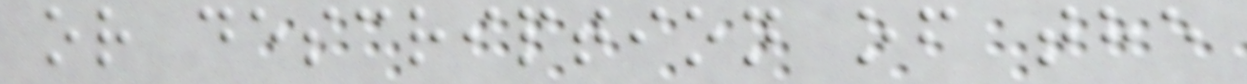or description of the
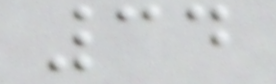34
